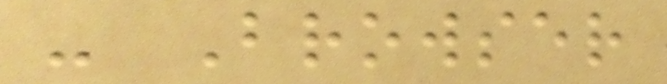- Browser
